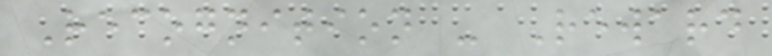Recognition - Reward
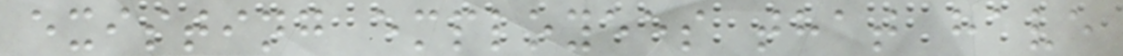existing employees that have
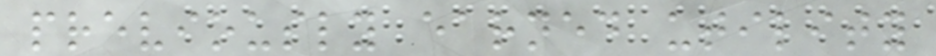previously earned utility
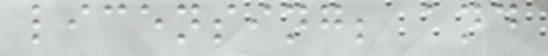licensing; and
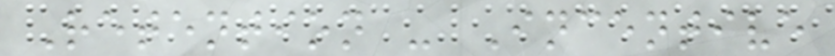Retention - Incentive
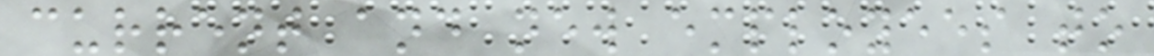current and new employees to
